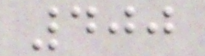400
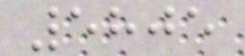5805
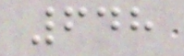648
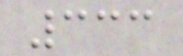333
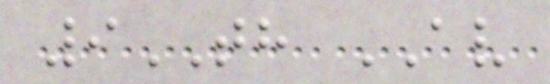9TH AV
